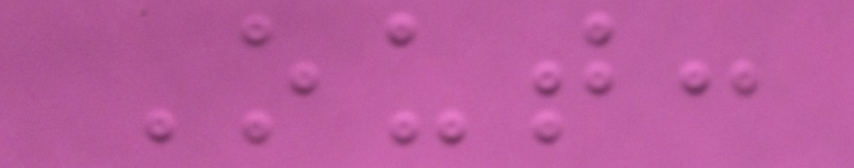Out:
